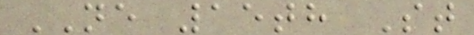NE 15th St
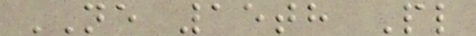NE 15th Pl
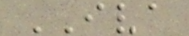IVA
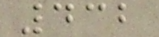432
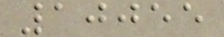10055
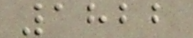1822
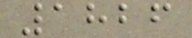1826
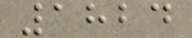1824
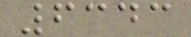6343
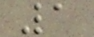1
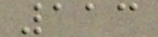113
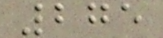275
